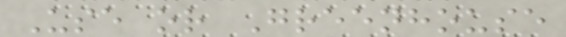Use or Greenhouse
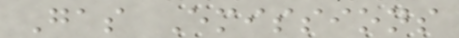Gas Emissions
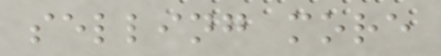selling more
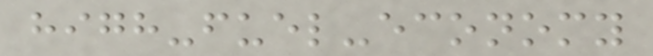high-fuel-economy
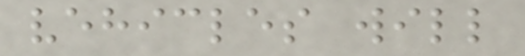vehicles will
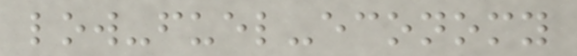low-fuel-economy
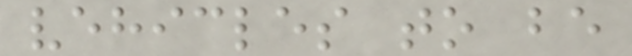vehicles to be
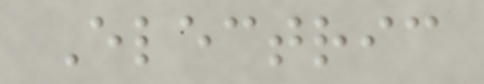Electric
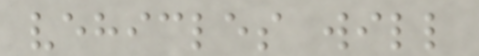vehicles will
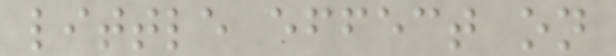little effect on
